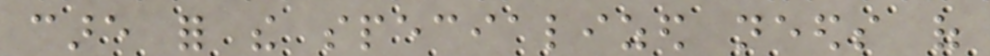care for the specialized needs of
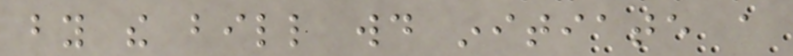by the bill would initiate a
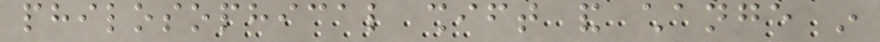philosophical shift and change in
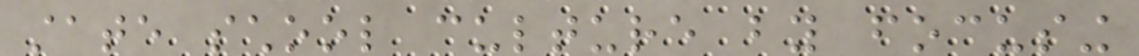state school culture by focusing
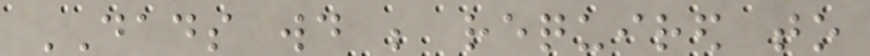DADS would be required to
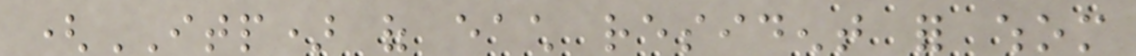(ITP) of each resident for whom
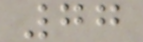77
